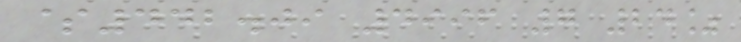$442.09 4996 7 24%
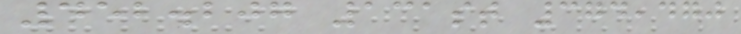452.207 131st 374,470
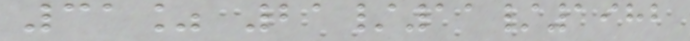31% 21/11/1982
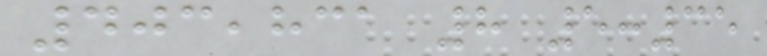403,831 8 5:35
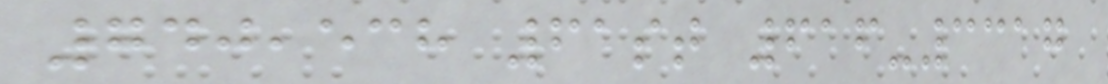740,538 61st 616-3317
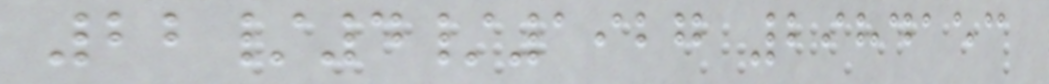22/4/1927 2984153
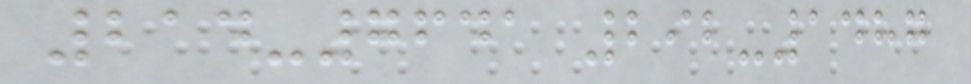214-7641 292-1487
